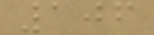106
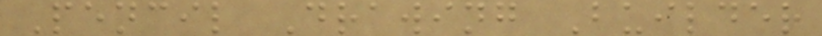Pencil Drawing Builder
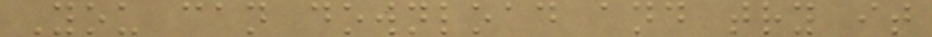You can download and try it
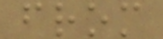from
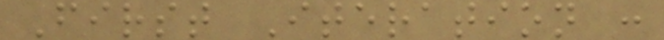First Iteration :
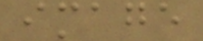image
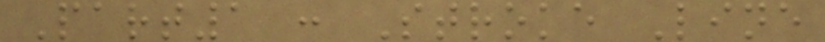Part1 : Stroke Line
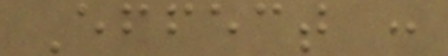Effect :
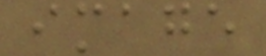image
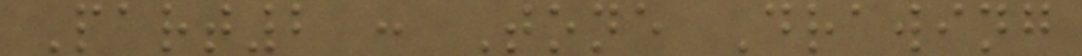Part2 : Tone Drawing
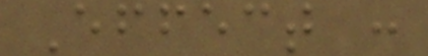Effect :
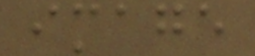image
